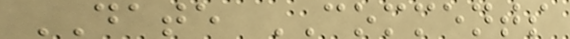DATE COMMENTS
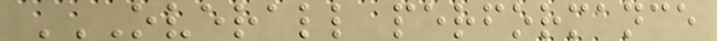OVERALL PERFORMANCE
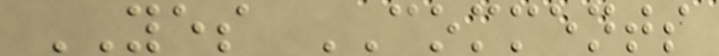YES COMMENTS
